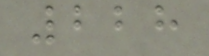228
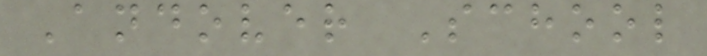Andover School
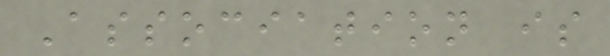Association is
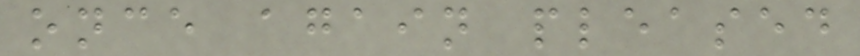once again pleased
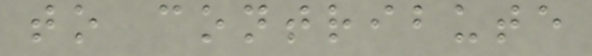to contribute
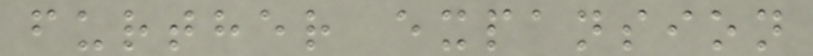further expansion
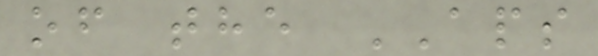of the APS
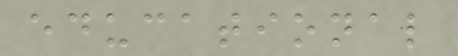educational
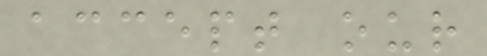accept our
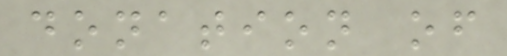donation of
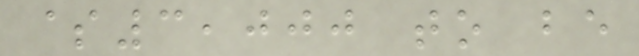$3,000 to be
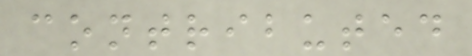contributed
